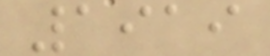1919
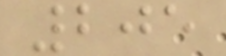205
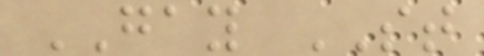GAY ST
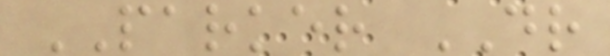PARKER DR
